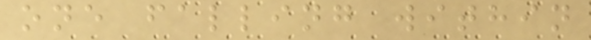one falling within
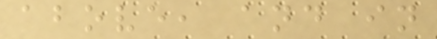above, and in
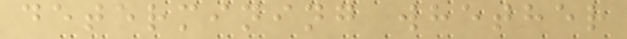determining whether
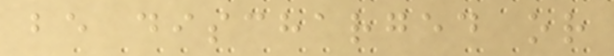be discharged or
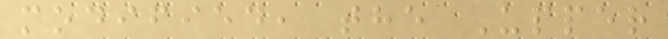modified, the Upper
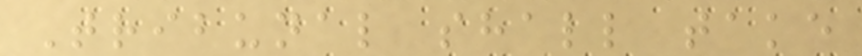Tribunal shall take
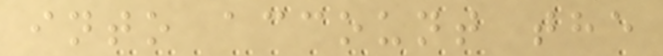into account the
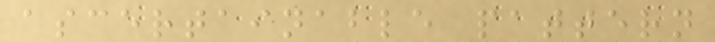ascertainable pattern
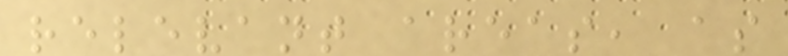relevant areas, as
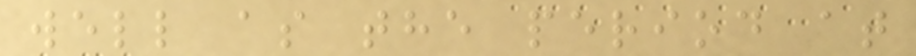well as the period at
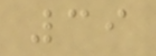39
